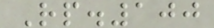Rp.100
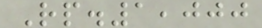Rp.1,000
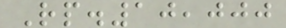Rp.10,000
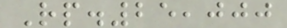Rp.25,000
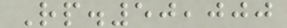Rp.50,000
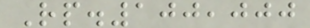Rp.100,000
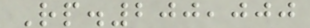Rp.200,000
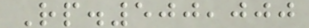Rp.500,000
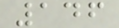146
